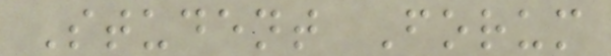Student Forum
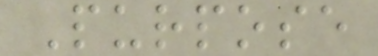Purpose
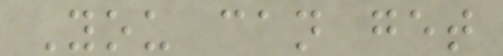You can get
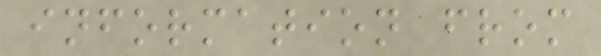information from
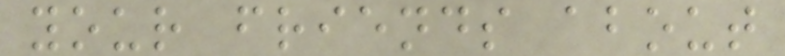your friends about
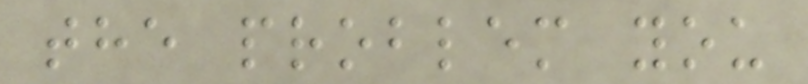the problem you
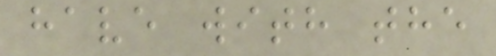have with the
